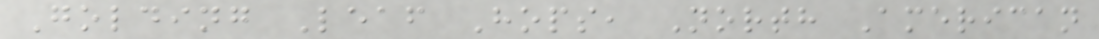Golding Leaf Hops, North American
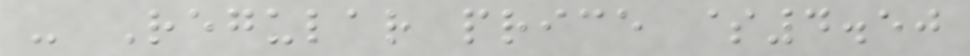- Regular price $4.50
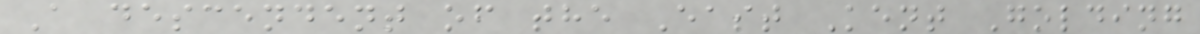A descendent of the East Kent Golding
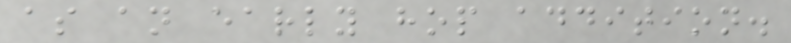as an early hop addition.
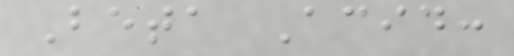Beta Acid:
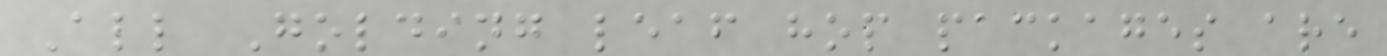All Golding leaf hop packages are
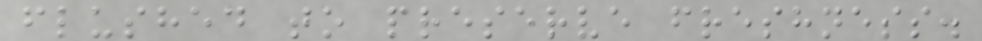flushed to preserve freshness.
